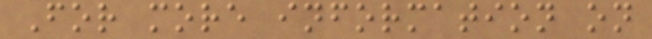For more information on
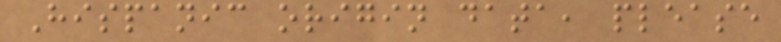Hispanic origin data, please
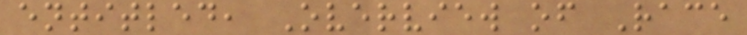entitled, Overview of Race
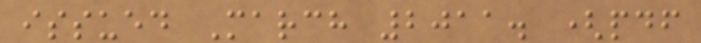issued March 2011. (pdf
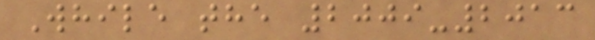While the 2009-2013
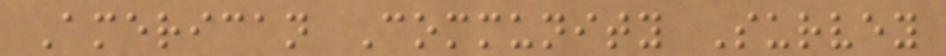American Community Survey
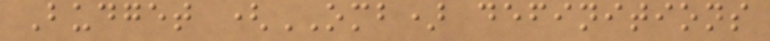Budget (OMB) definitions
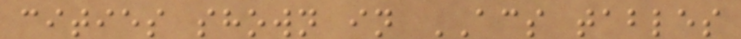cities shown in ACS tables
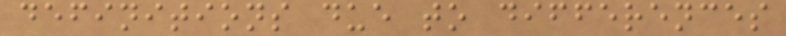definitions due to differences
